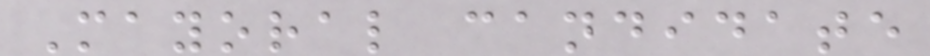Mayoral candidate
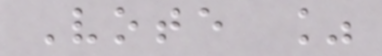Vote %
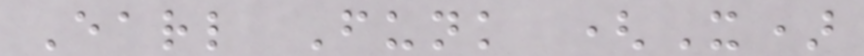Earl Funk (X)
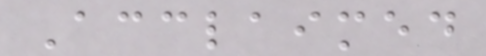Acclaimed
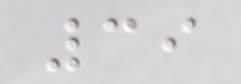39
